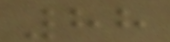88
